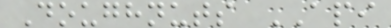Doughnuts API
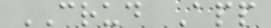CRUD App
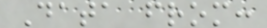Data from:
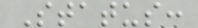Status:
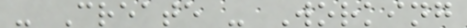- Create - Working
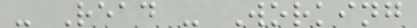- Read - Working
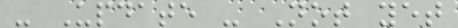- Update - Not yet
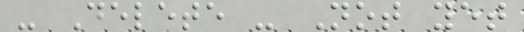- Delete - Not yet
